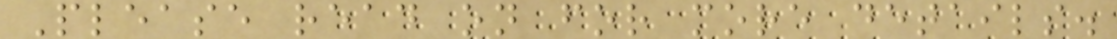Please read on for more details.
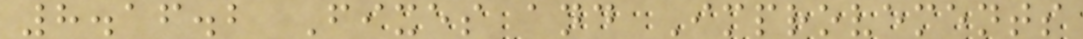8.16.2 Fixes and Improvements
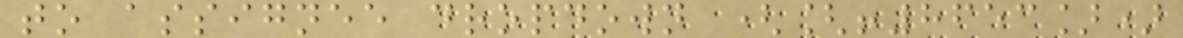to assignee dropdown ([!8653])
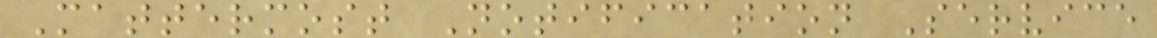Mattermost Notification Service
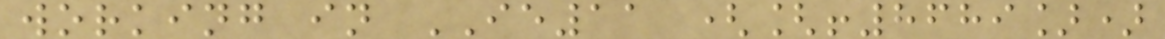working in IE11 ([!8689])
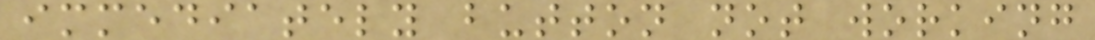immediately button not working
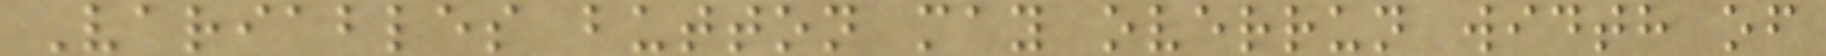Variables button may overrun width of
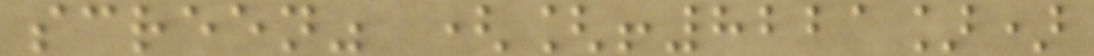screen" ([!8221])
